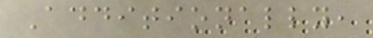Additionally,
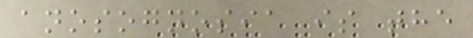anosognosia is the
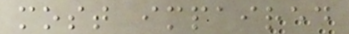most impaired
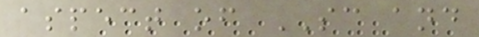aspect of SC and
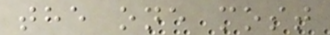the one most
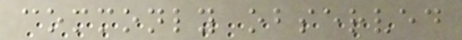commonly observed
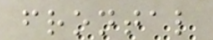frontal
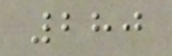280
